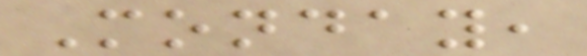Monday,
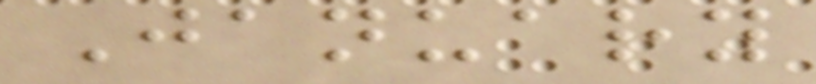January
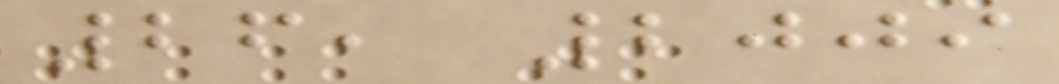26, 2009
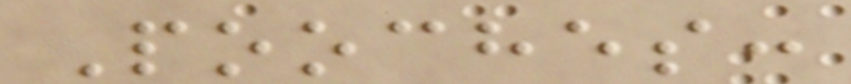Pooches:
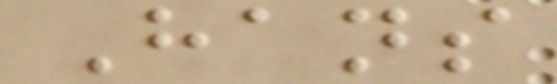Hans
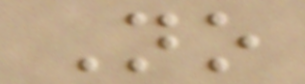No
